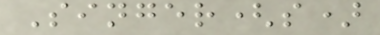Singer(s)
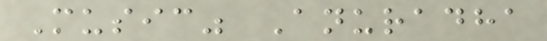Music" Anuradha
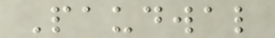Paudwal
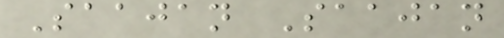Saajan Saajan
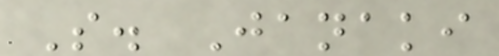S. Janaki
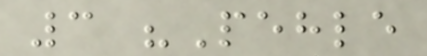3 "Pehle
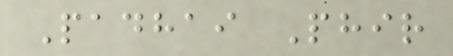Padhai Phir
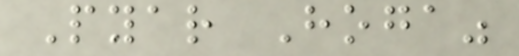Pyar Hoga"
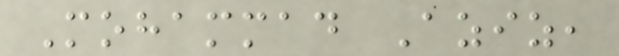Mohammad Aziz,
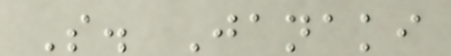S. Janaki
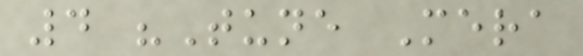4 "Tune Mera
